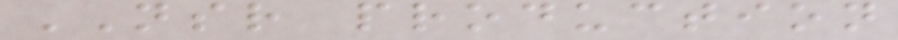NSR production
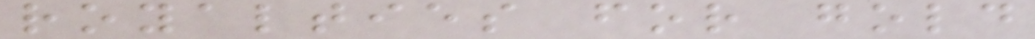royalties for gold
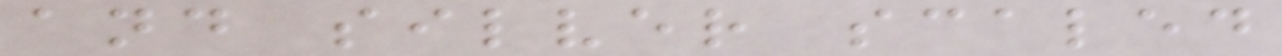and silver scaled
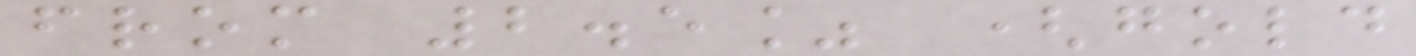from 2.5% (gold
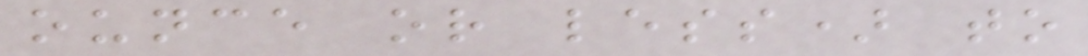ounce or less) to
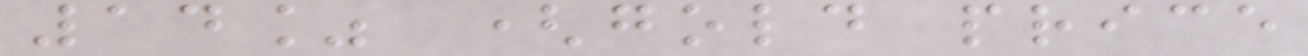14% (gold price
